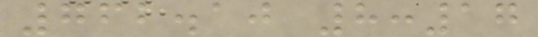762.10 8:17
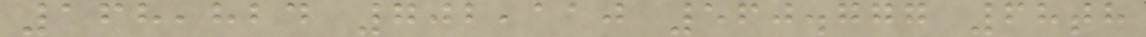168,824 702,110 560.777 68th
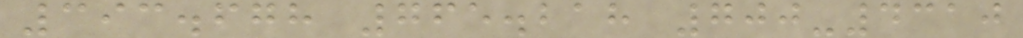393.678 765.218 700-4310
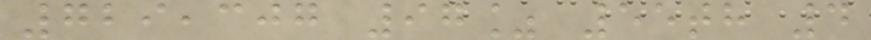729,307 97% 55th 4
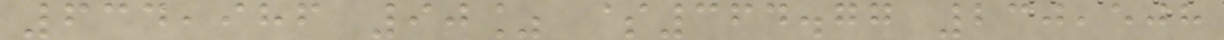634,986 90% $364.77 230,508
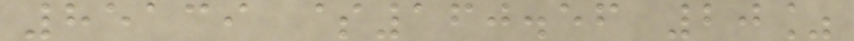85139 $160.56 20%
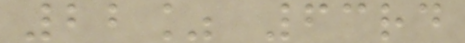22% 63rd
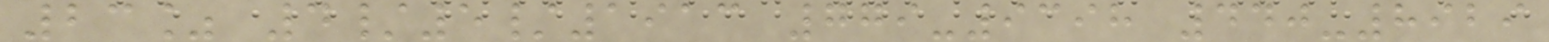23% 4/5/1913 779-9398 440-8929
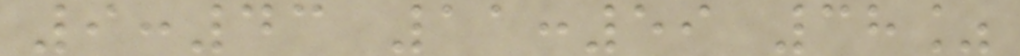9:43 11:59 38%
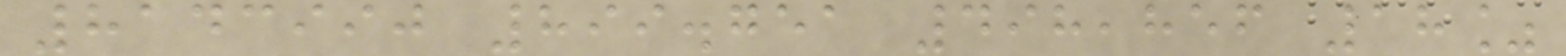8143990 899.751 498,856 18%
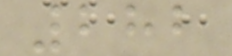282
